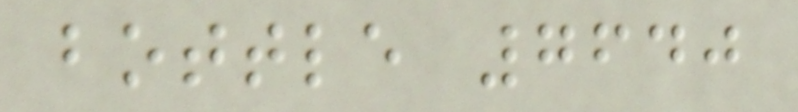bottle 7640
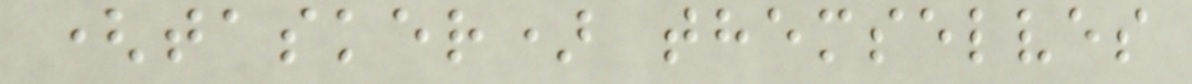(tasker) themselves
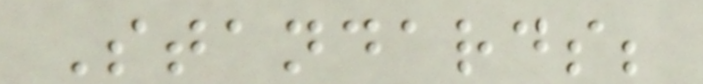Standards;
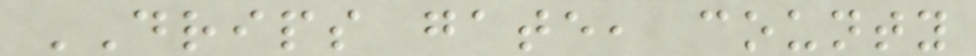DRIPS gate, county
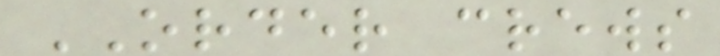ORDER crews
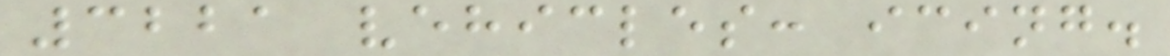3221 vehicles: icing.
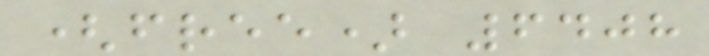(free) 6408
